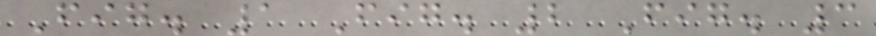Fig. 1 Fig. 2 Fig. 3
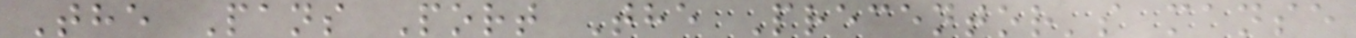The Pans Port The Precentor's manse
